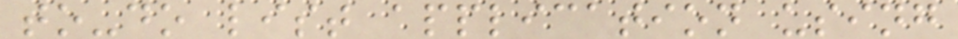to-do list application using
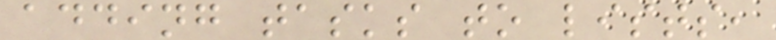adding tasks to lists,
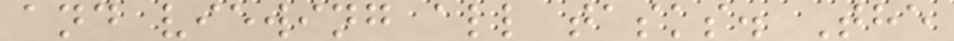and viewing all tasks. The
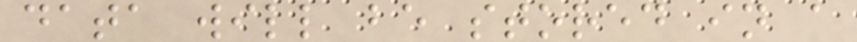data will be stored in a
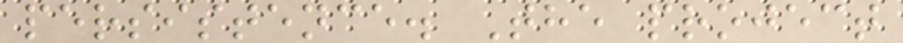persistence. The project
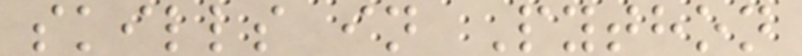skills in Python
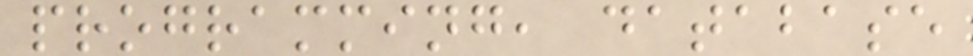programming, database
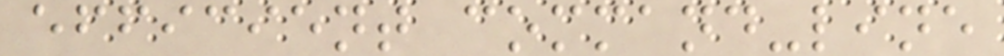efficient command-line
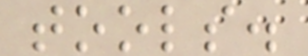tools.
